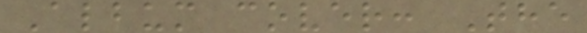Album cover: The
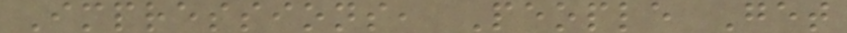Impressions, People Get
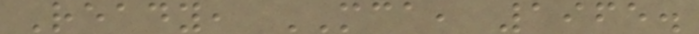Ready, MCA, 1965.
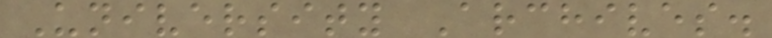University Archives.
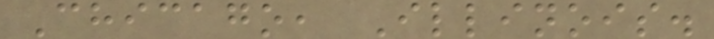Chicago, Illinois.
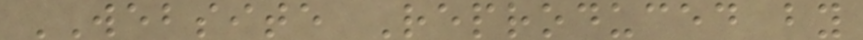WEBSITE Reproduced by
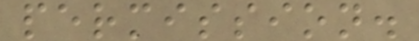permission.
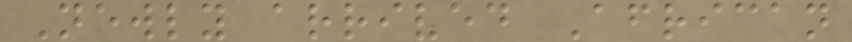Newly arrived African
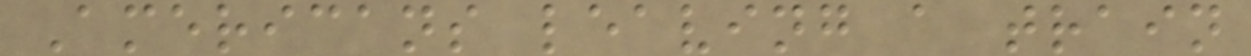Americans leaving a train
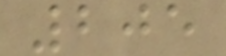205
